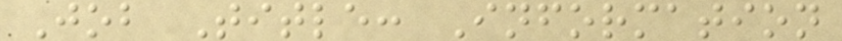Job Title: Information
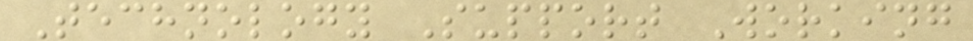Technology Support Working
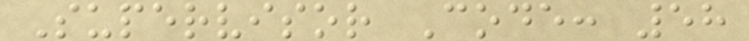Supervisor Code: 58
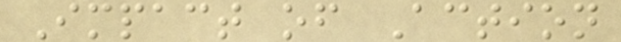Impact of Action
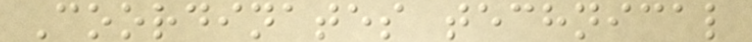Coordinates technical
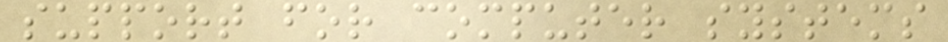support for computer systems
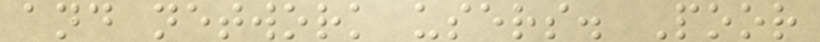and network users. Poor
